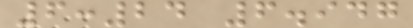6:24 6.947
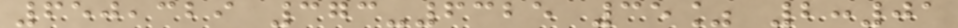650,329 373-6325 35% 2:01
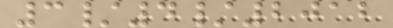3/4/2012
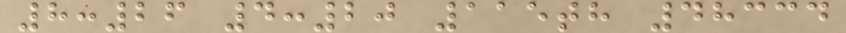8:26 4:20 115th 48334
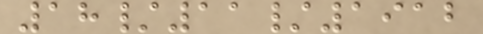18/11/1912
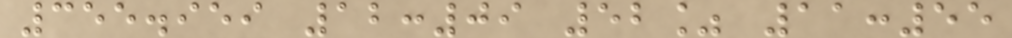355.959 12:09 52% 11:55
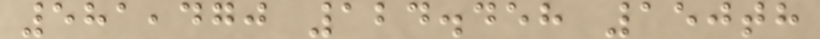581,470 124.458 150th
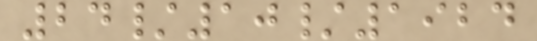24/10/1924
